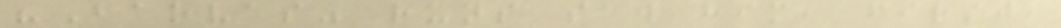"Barvas" runs saw him, first,
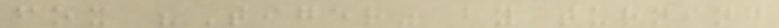fox "Tiger" by turning
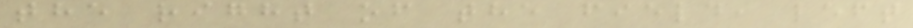the right of the field, left
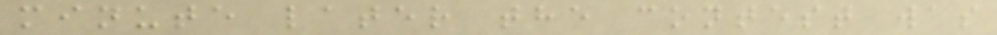minute later the contest was
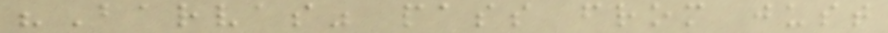"Barvas" pass from just
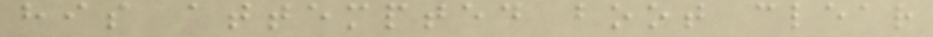his attempted boot clear
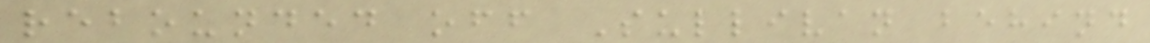rebounded off Sullivan behind
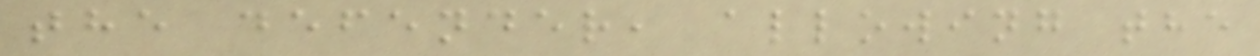the defender, allowing the
